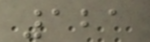121
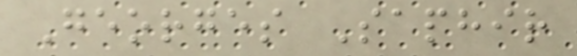Georges Saphir
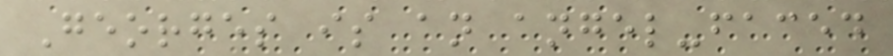Georges is an angel-faced
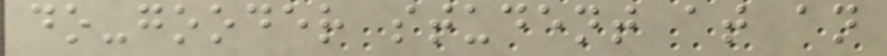do-gooder student at an
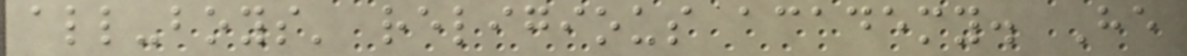all-boys' religious academy. He
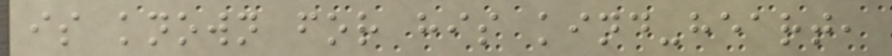is known for his kind-heart,
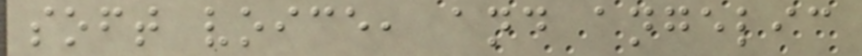soft voice, and angelic
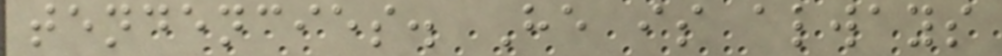tendencies. He is always
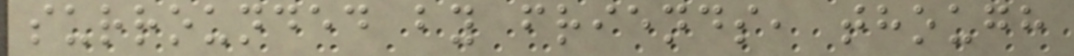surrounded by friends, though
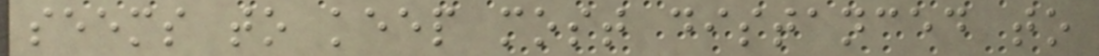seems to keep most distanced to
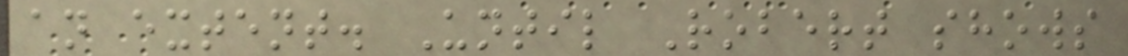an extent. Until Robert shows
